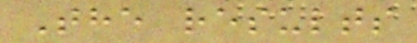The results
